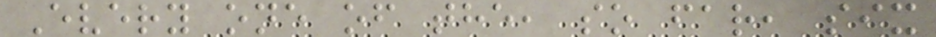Every one of the, so far, six
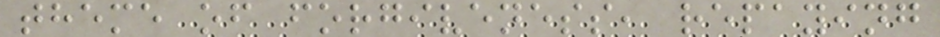theme of forgiveness, repaying
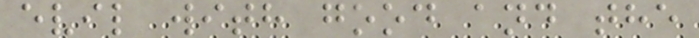evil with good and the
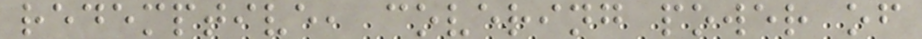redemptive, covering power of
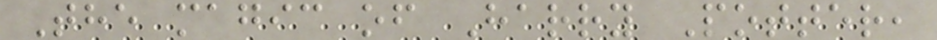The magic of Harry Potter,
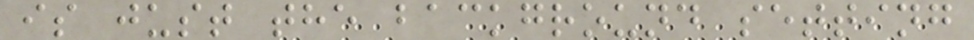is just the background setting
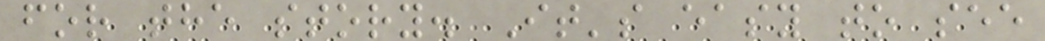for the story. It's easy to see
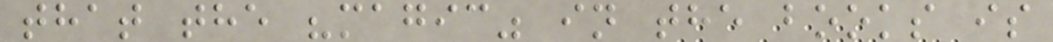that the "magic" in the books is
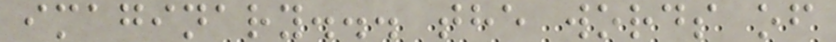imaginary... the words of
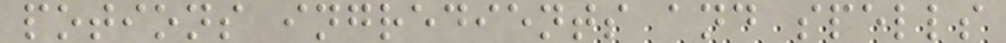potions ingredients and spells
